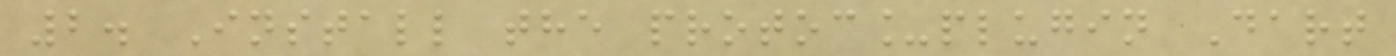2. Install the protoc_plugin Dart
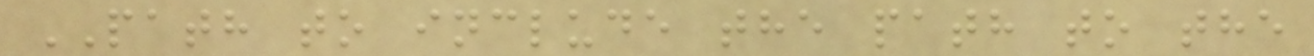PATH to include the path to the
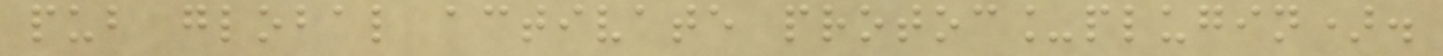pub global activate protoc_plugin).
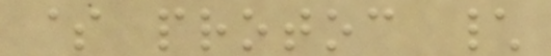$ protoc \
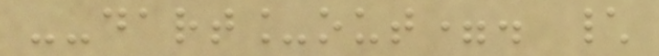--dart_out=. \
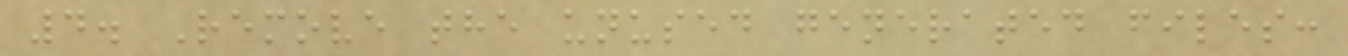4. Remove the unused generated files:
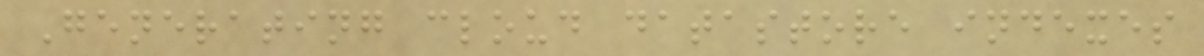Generating cloud datastore indexes
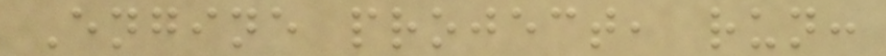Engine project, run:
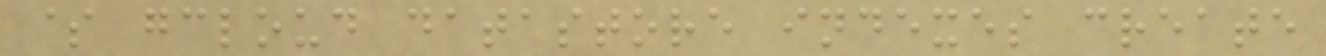$ gcloud datastore indexes create
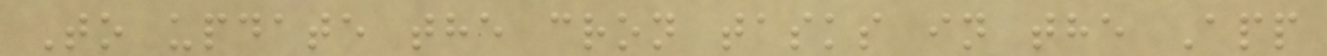To update the cron tasks in the App
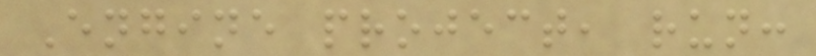Engine project, run:
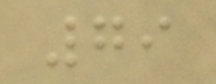79
